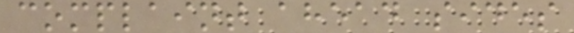complaint ahead sides
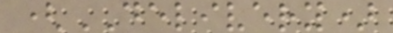(DELIVERY)
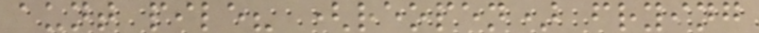aunt pile? (reopen) frying
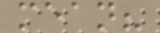mean?
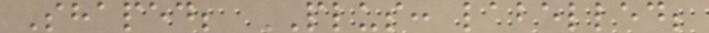Shaped; PLUS: labelled;
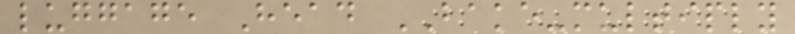luggage Head BAKE-multiply
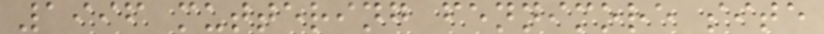1996 muttering fennimore site
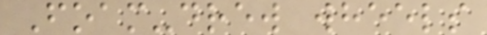Foam-drew wheels
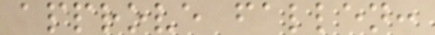approve fallen:
